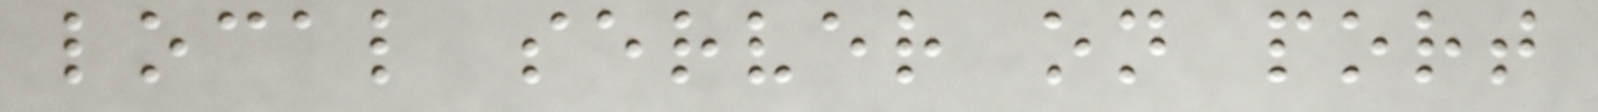local server on port
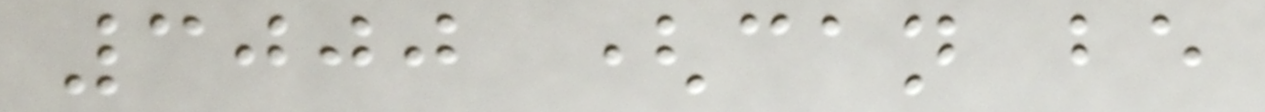3000 (can be
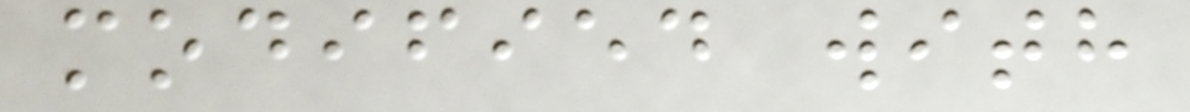modified with
